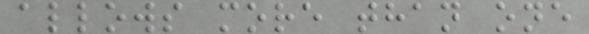allows more than one
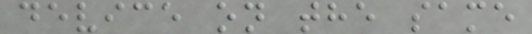device on the same
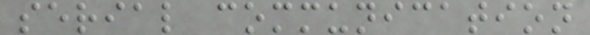serial communication
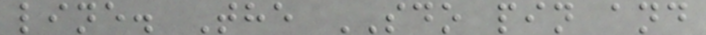line. The SDO pin and
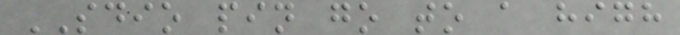SDIO pin go to a high
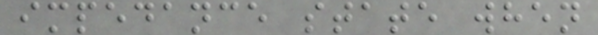impedance state when
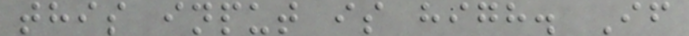this input is high. If
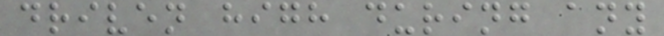driven high during any
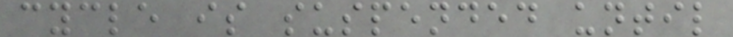cycle is suspended until
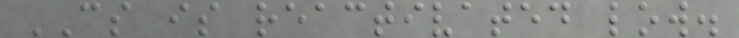CS is reactivated low.
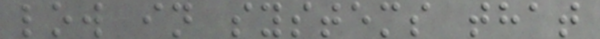low in systems that
